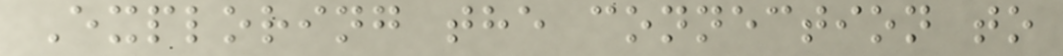Exploring the connection to
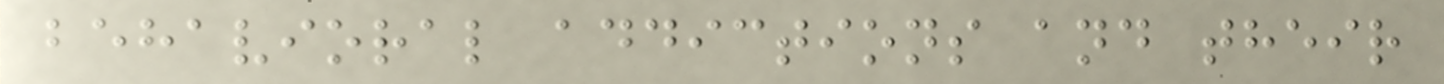behavioral addictions and their
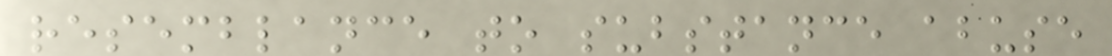resemblance to substance abuse
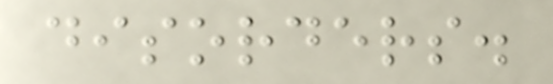disorders.
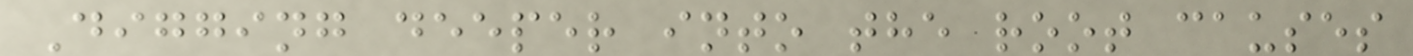Digging deeper into the root causes
